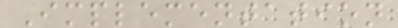Implementation
